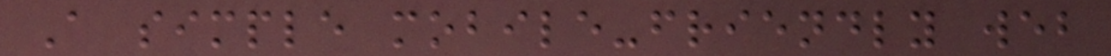A simple mobile-friendly web
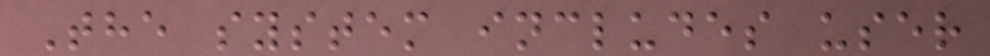The system includes user
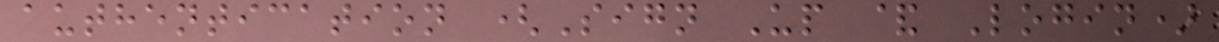authentication (Sign Up & Login)
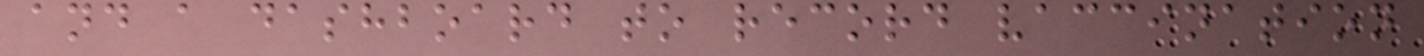and a dashboard to record vaccination
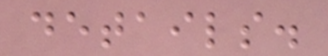details.
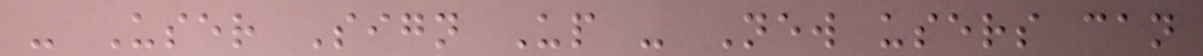- User Sign Up - New users can
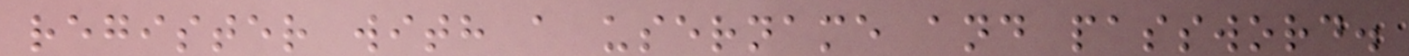register with a username and password.
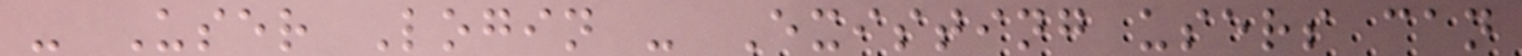- User Login - Existing users can
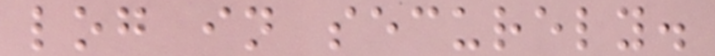log in securely.
